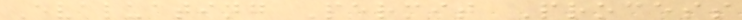Evaluating Permit Process
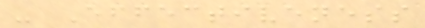- Effectiveness
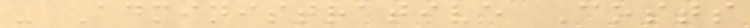- Administrative Costs
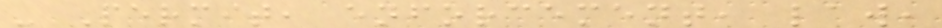- Permit, enforcement, law,
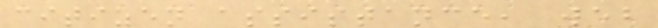citizen assistance, web
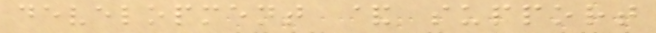development & support
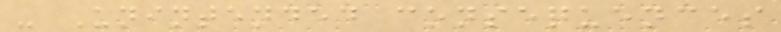- Unintended consequences
